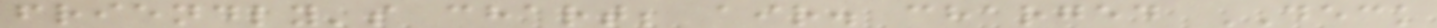friendly's chart; air. charged DECK
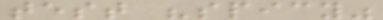test "spicy"
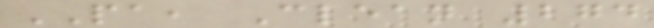PA, Clean 274
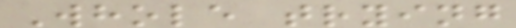Whole trying
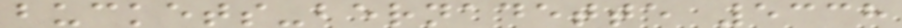buckets-bernadette 5338
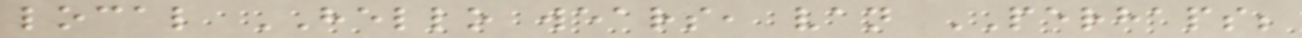local HELLO wears, van PERHAPS;
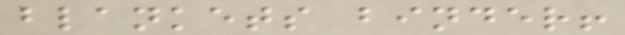blankets binder!
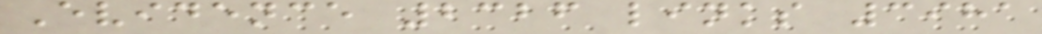Evidence 2326 links 3981
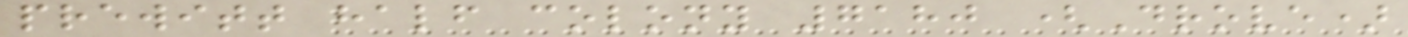prewitt half colony 7180 (Drove)
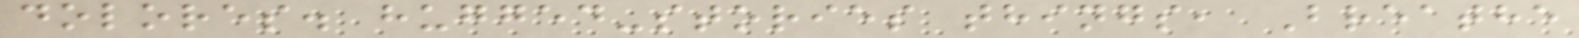dolores. hugged-stories things, Breathe
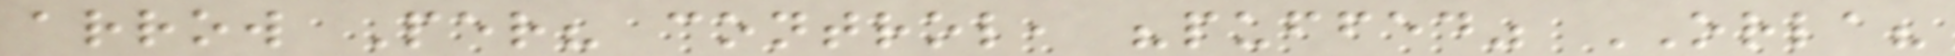arrow Per? control, "puffed" ORLA?
